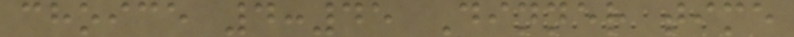choice 4:45 Dinner time
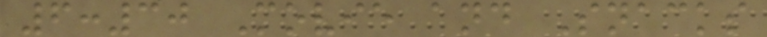6:30 Movie and Snacks
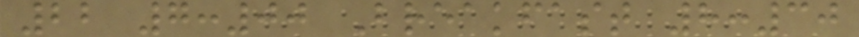22 7:00 Breakfast 8:30
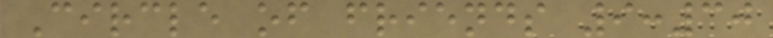Circle of friends 9:30
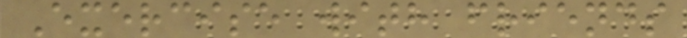Exercise with friends
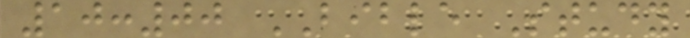10:00 BIBLE Study
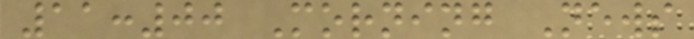11:00 Morning News
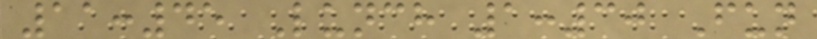11:45 Lunch 1:30 Fun
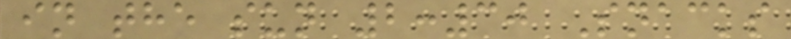in the sun 2:30 Snacks
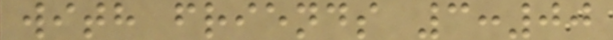with friends 3:00
